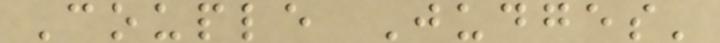Couple Judges'
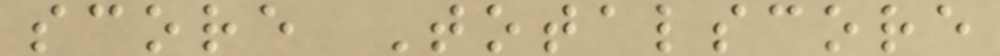score Totalscore
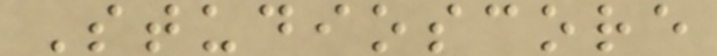Studioscore
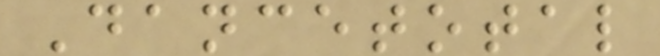Dancetotal
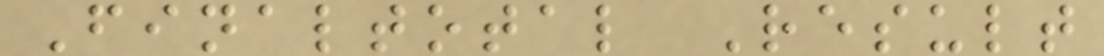Finaltotal Result
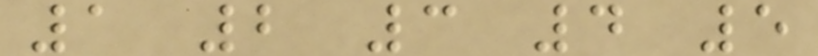1 2 3 4 5
